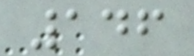146
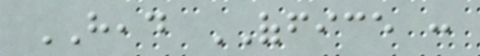HEAD OFFICE :
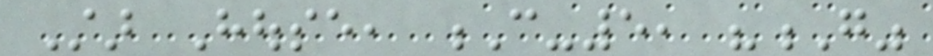Star House, C-5, "G"
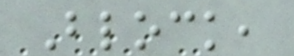Block,
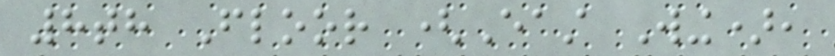8th Floor (East Wing),
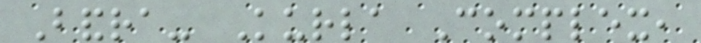Bandra- Kurla Complex,
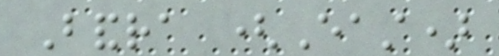Bandra (East)
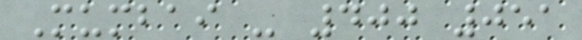Mumbai - 400 051
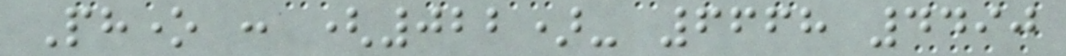Phone : (022)- 6668 4490
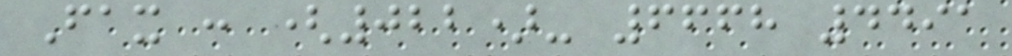Fax : (022)- 6668 4491
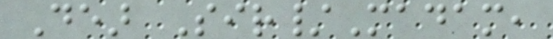Dear Sir/Madam,
